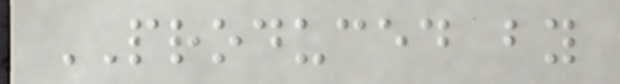PRODUCED by
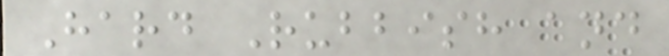Hard Rubbish and
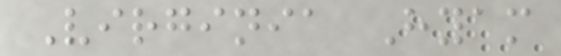Virginia Hyam
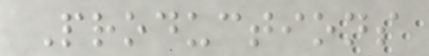Productions
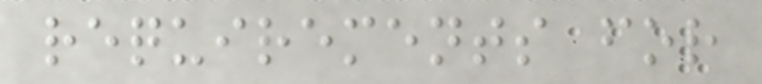requirements for
